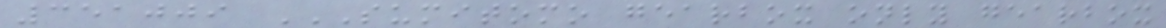351009 SUMITOMO GEARBOX ONLY GEARBOX
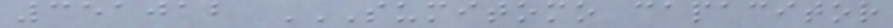351012 SUMITOMO CAPACITOR
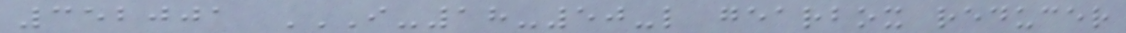352001 I-18-50-L GEARBOX REDUCER
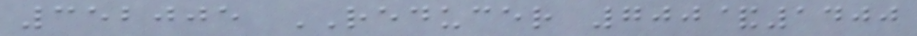352005 REDUCER 700&1400
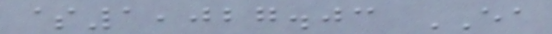$1,027.03 EA
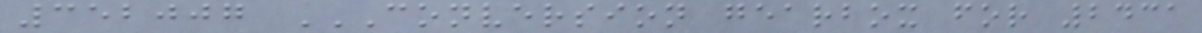352007 CONVERSION GEARBOX FOR 2431
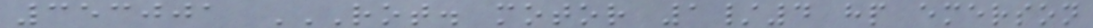353001 ROT. MOTOR 1/4 HP EMERSON
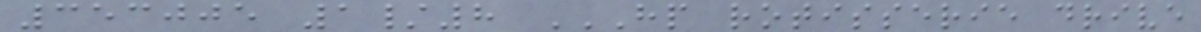353005 1/8 HP ROTISSERIE DRIVE
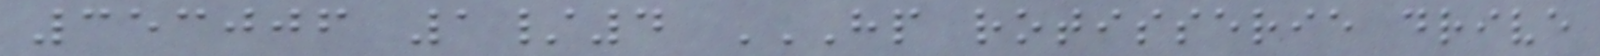353006 1/4 HP ROTISSERIE DRIVE
